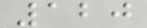120
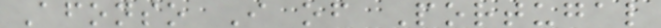Afonso I of Portugal
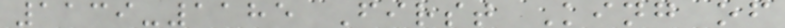1139-1185 First King of
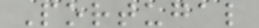Portugal
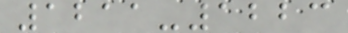1211-1223
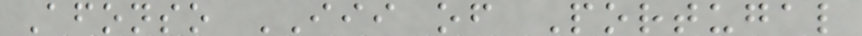Afonso III of Portugal
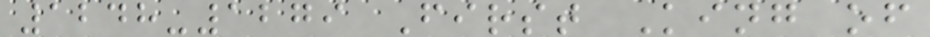1248-1279 First King of
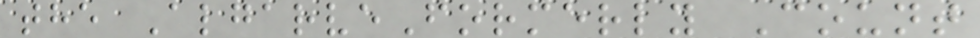the AlgarveFormerly Count
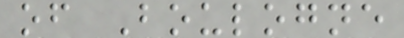of Boulogne
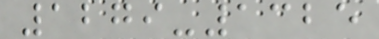1279-1325
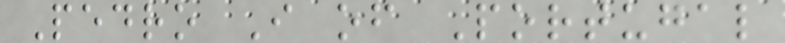Pedro I of Portugal
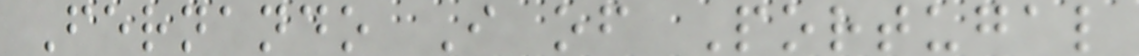Fernando I of Portugal
